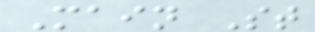Main St
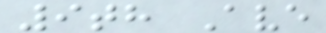9th Ave
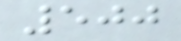500
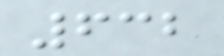632
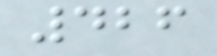426
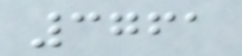3761
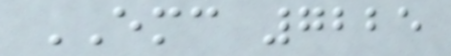EMC 7225
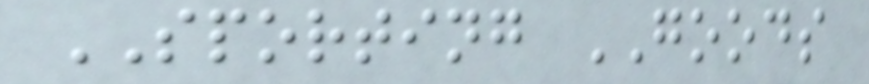SPORTING GOODS
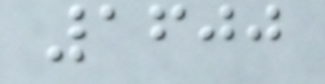1600
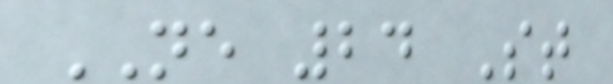NE 24 St
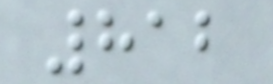812
